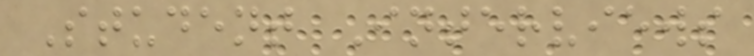Student Interviews
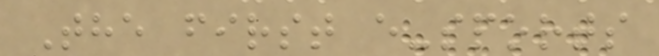The first e-sports
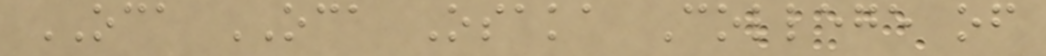OCA OCA Osaka College of
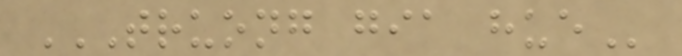TRUONG GIA HUE
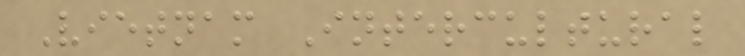Vietnam Intercultural
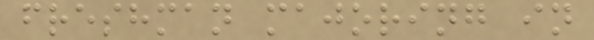freshman majoring in
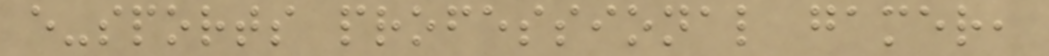e-sports professional gamer,
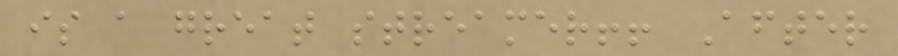is a great streamer!! After
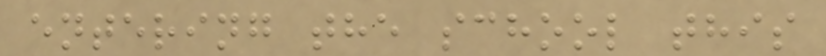entering the school this
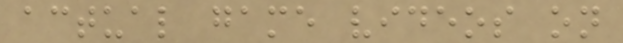actual game videos on
